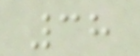38
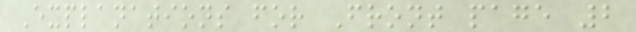Explanations for Front page 2
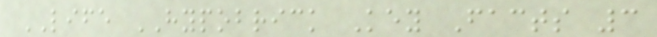LIFE HYPOBRICK Key Facts 3
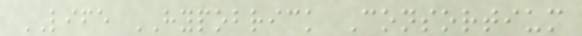LIFE HYPOBRICK Consortium
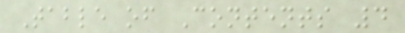Table of Contents 4
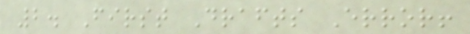2. First Drafts Error!
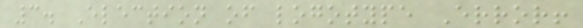3. Election of logotype Error!
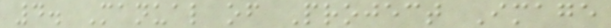4. Manual of Project Image
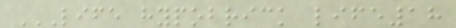LIFE HYPOBRICK LIFE18
